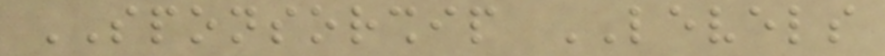SPONSORSHIP LEVELS
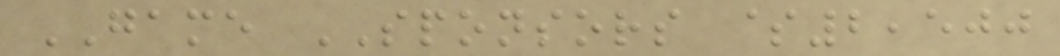GAME SPONSORS $2,500
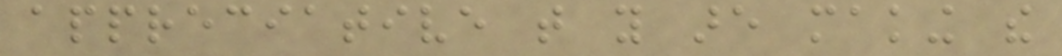appreciative that you are making the
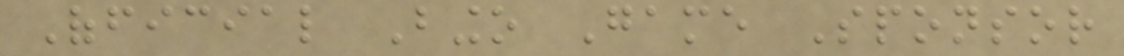Official Bingo Game Sponsor
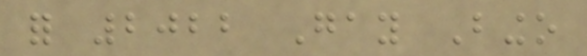for 2022 Gay Bingo
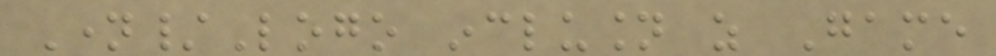Name/Logo inclusion as Game
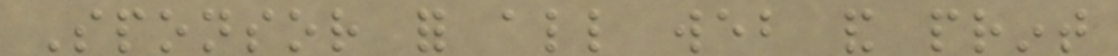Sponsor for all web and print
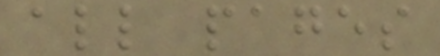all pages
